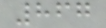867
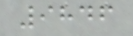9846
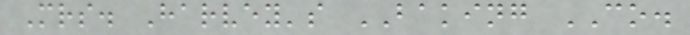Mrs. Harvey's BAKING CO.
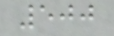500
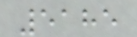5185
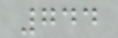744
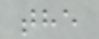the
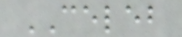CELEB
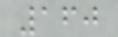160
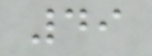49
